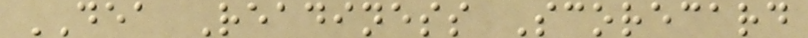DEA Readiness Scorecard
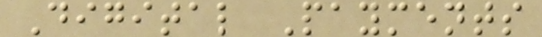Digital Payments
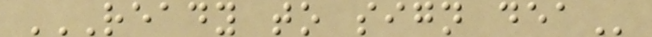READY TO SIGN DEA
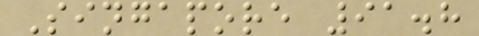Singapore 91.8
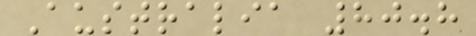Australia 80.8
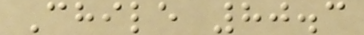Chile 80.3
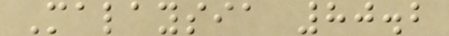Malaysia 80.2
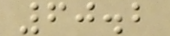60.2
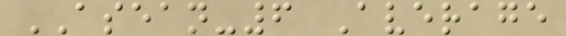ASEAN-6 Average
